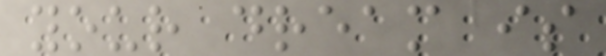your dream is
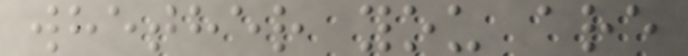whether you are
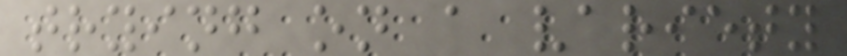trying on a variety
